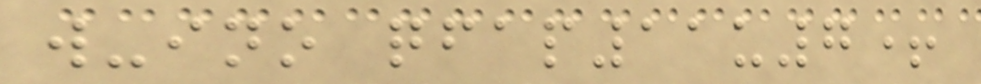w-ino qfap11u7+
